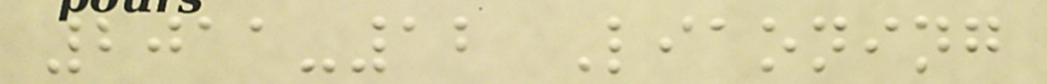2011-12 Liaoning
